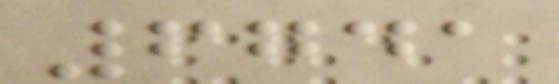6741
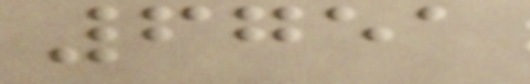6751
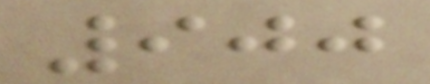900
